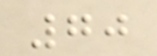70
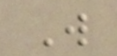W
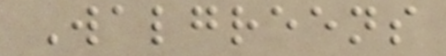Walgreens
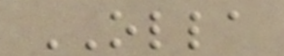OLLA
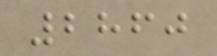2860
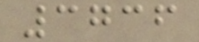3736
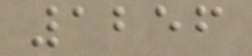1256
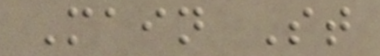Main St
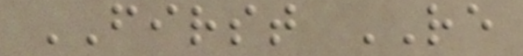FIRST RE
